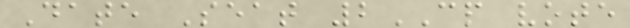Date Seat 2CP vote
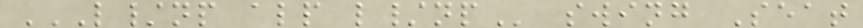L/NP ALP L/NP swing Seat
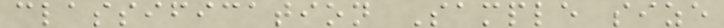classification Sample size
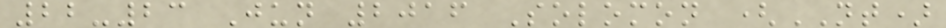22-23 Jun 2016 Solomon (NT)
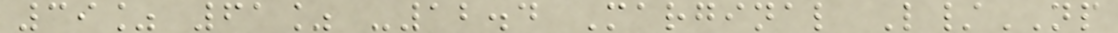39% 61% -12.4 Marginal L/NP
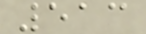513
